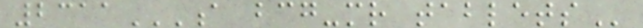2311A BCG-MR TABLETS
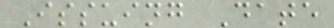Issuing Date
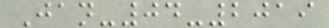Jan-04-2019
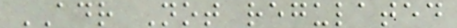ADR Not regulated
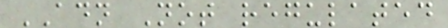ADN Not regulated
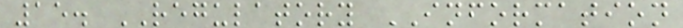15. REGULATORY INFORMATION
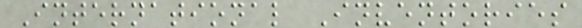International Inventories
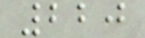220
